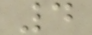4
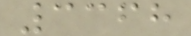3368
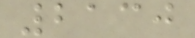2130
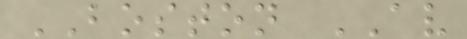BOSTON AV
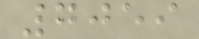7059
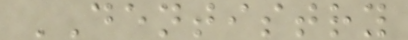DENTISTRY
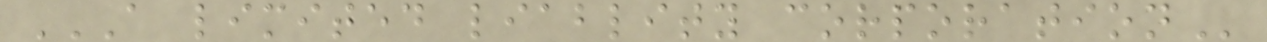A LIMITED LIABLITY CORPORATION
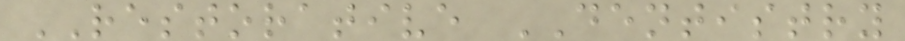RESTORATIVE DENTISTRY
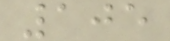105
